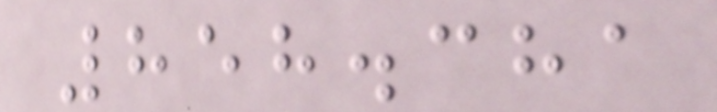858.381
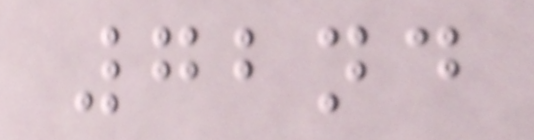72nd
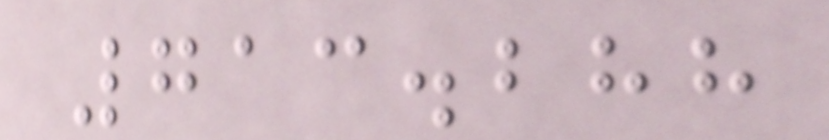713.288
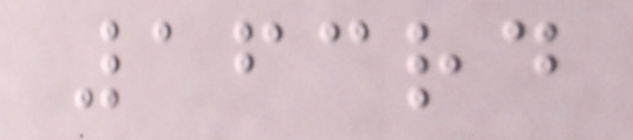163rd
